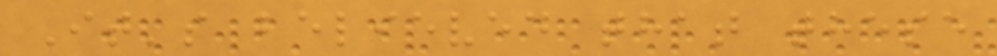It's believed that these
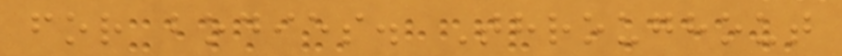for bodies. Throughout
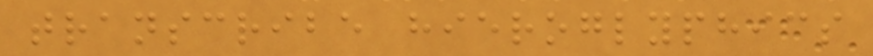transcribe hieroglyphics
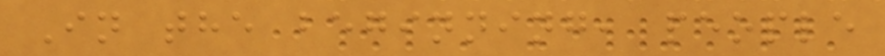In the beginning, people
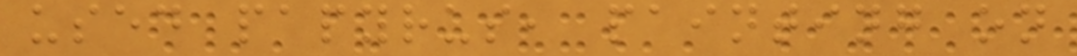used papyrus, painting on
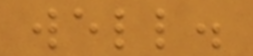well.
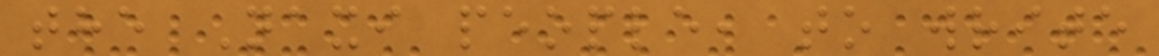the Naxi people, to write
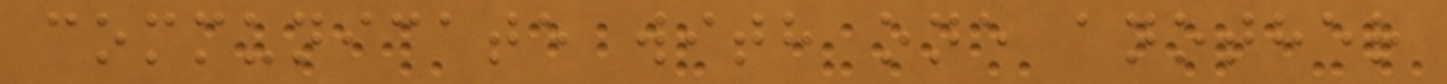communicate with one another
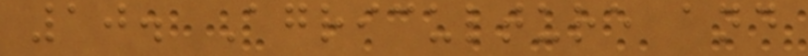10. Agriculture and
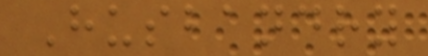Husbandry
